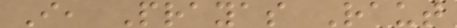I, Prayas Raut
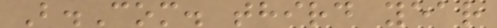B.Com. third year
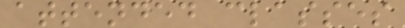attended classes
